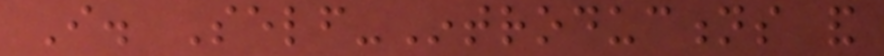I. Self-Introductions and
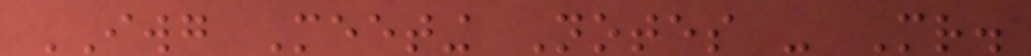IWG Meeting Notes - Mr.
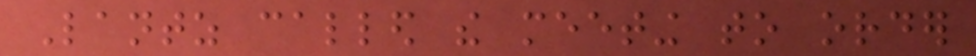Lantz called the meeting to order
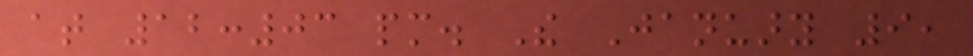at 12:03 pm. The January 9,
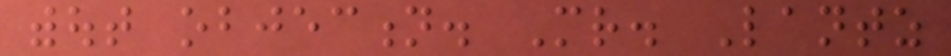without objection. Mr. Lantz
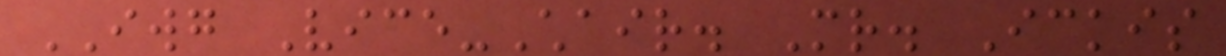IWG Vice-Chair. Mr. Ickis
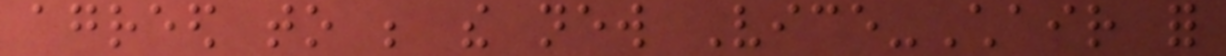agreed to be the new Vice-Chair for
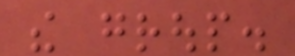the group.
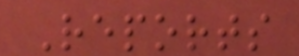Reports
